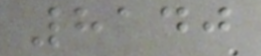8140
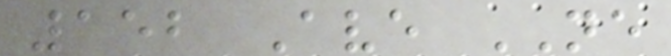152 Ave NE
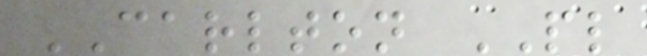CARLTON PL
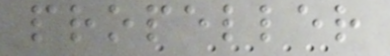propeller
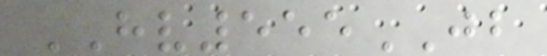HV555JB
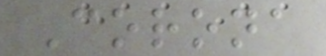Corona
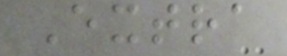Extra
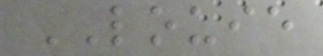LOUIE
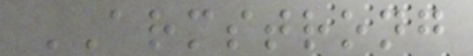ARMSTRONG
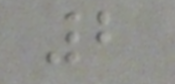2
